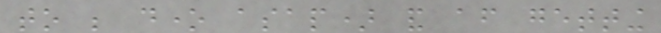to be done asap) and after getting
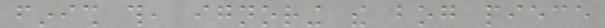finish this, ignoring the bog piece
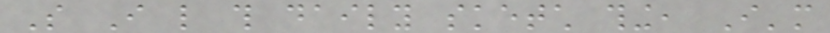So I like this daily sketch thing, I'm
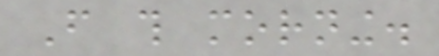From this morning.
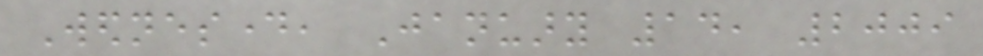Wednesday, January 14, 2009
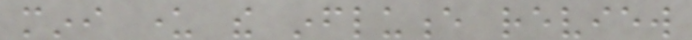mini under the influence review
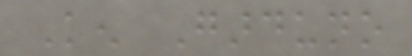Ken Garduno
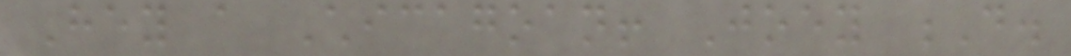Hey a Chicagoan! Joey D.
